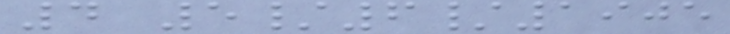4 5/6/1905
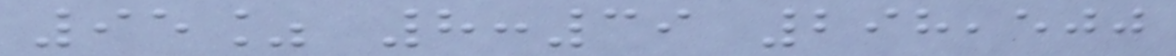95% 8:39 298,500
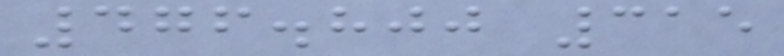476.800 315
